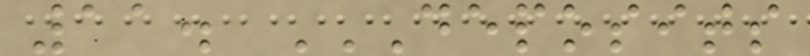11. DEPOSITS
